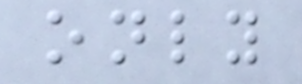only
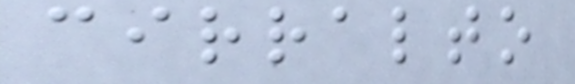cirralto
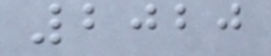2020
